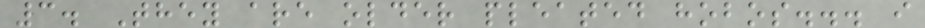3. They are older pleated hobos... i
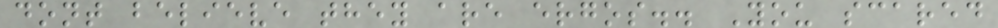dont believe they are ergos.. You scared
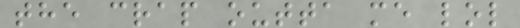the crap outta me lol
